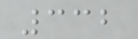332
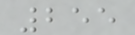255
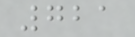721
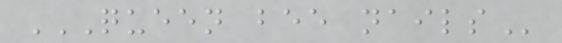QUEEN BEE NAILS
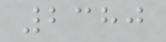2380
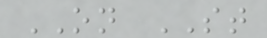ON ST
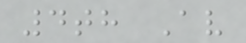4th Av
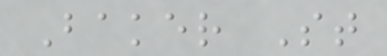Baker St
